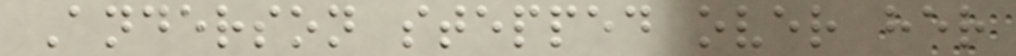Anderson stepped over her
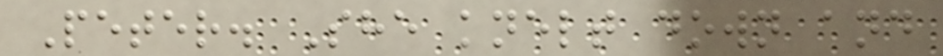Peter. She knelt down and
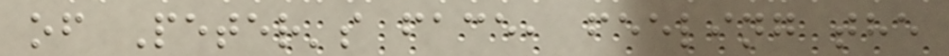of Peter's face, feeling the
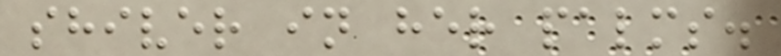shiver in her palms.
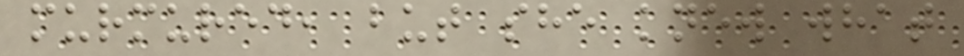murmured, but she knew what
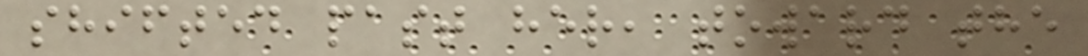shifted past her, toward the
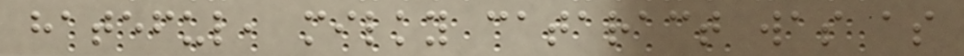hateful, milky cataract was as
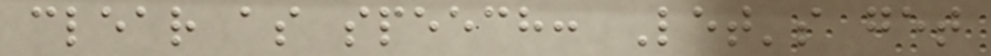clear as speech: Let's get
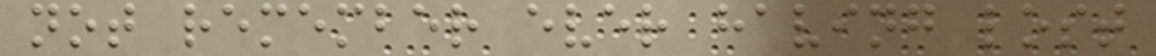not remember ever having lost
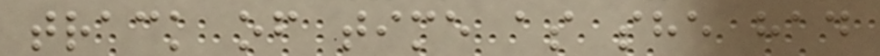track of time as she had
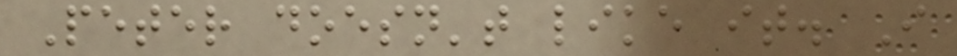Peter doesn't like it. I
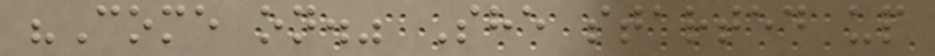"Come on." She started up
